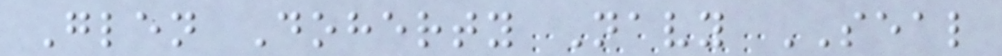Glen Doherty Navy SEAL
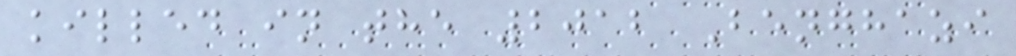killed in the 2012 Benghazi
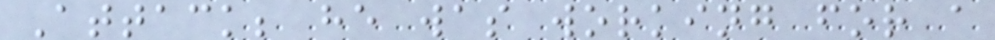Attack; he was working for a
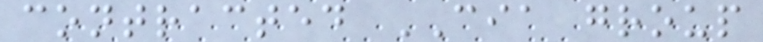contracted CIA group
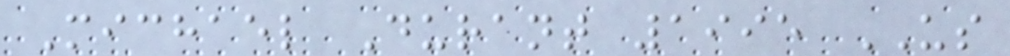Michael Durant 1995 US
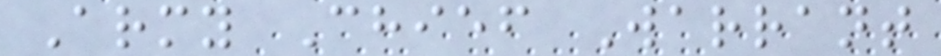Army Chief Warrant
